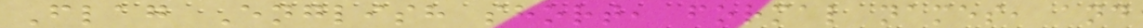Flag English short, formal names, and
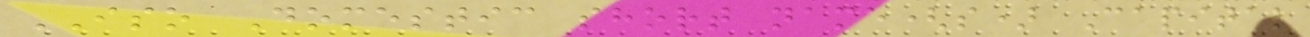ISO Domestic short name(s) Capital
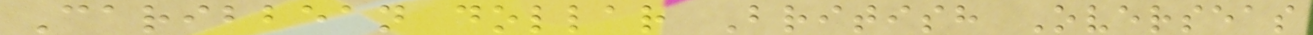Caribbean dollar British Overseas
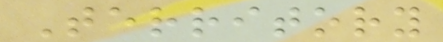Territory
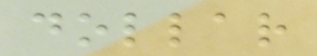dollar
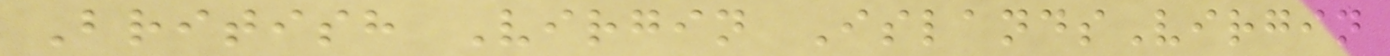British Virgin IslandsVirgin
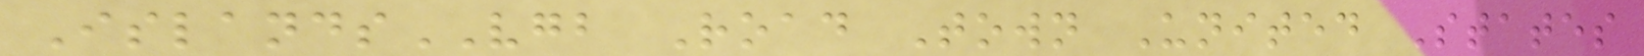IslandsVGB Road Town United States
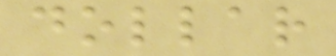dollar
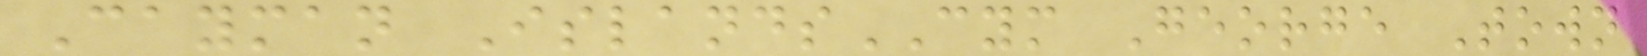Cayman IslandsCYM George Town
